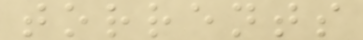torrents
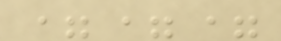===
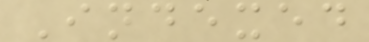Indexed
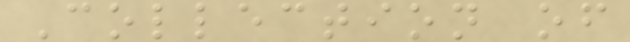Collection of
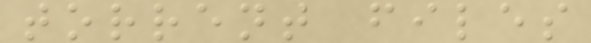torrent files
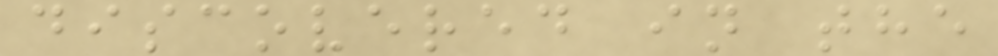discovered in the
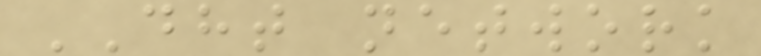DHT network
